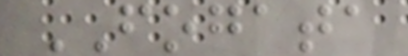FOGATA
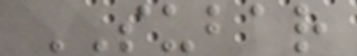SUBAR
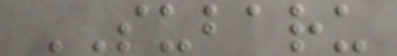SUBARU
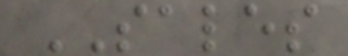SALES
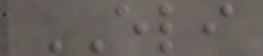ELI
